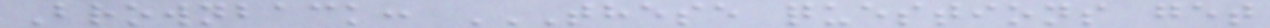Brownback: THESE QUESTIONS GET
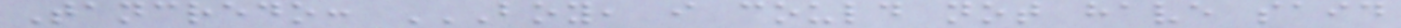Tancredo: BOY, I COULD NOT HAVE SAID
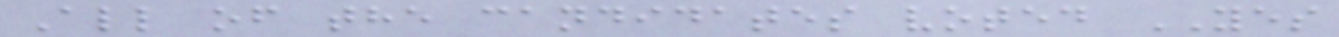All of the candidates voted YES
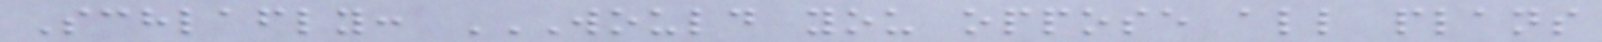Schlafly: WOULD YOU OPPOSE ALL PLANS
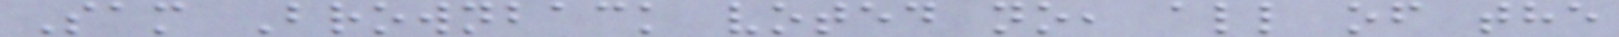Sam Brownback voted no, all of the
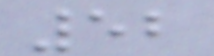52
